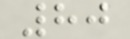80
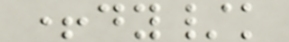+dy/k
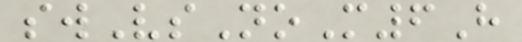swVsNoM6H
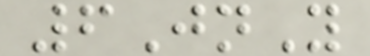6JnY
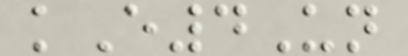kE4Un
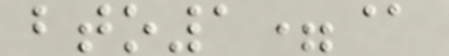bto1=@
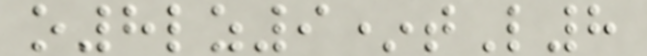o8lz9*tL8
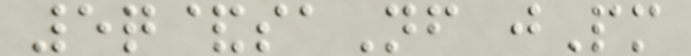5q&saNf jPm
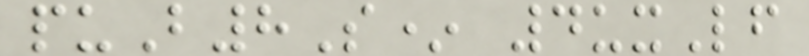puB8S* 4uxLf
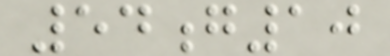54g10
